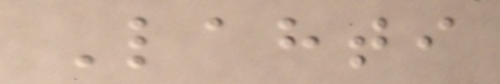Lahti
